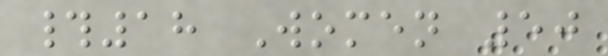#18 Women 50
